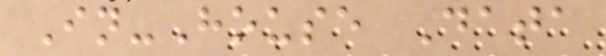In-House Data
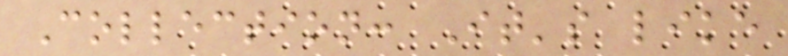Collection: It's like
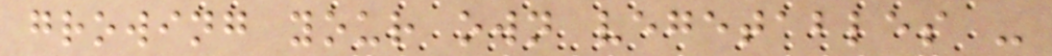growing your own vegetables -
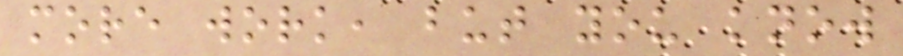more work, but you know
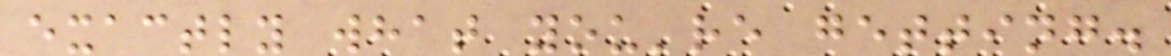exactly what you're getting.
